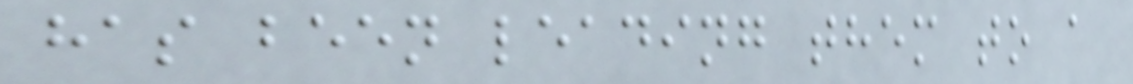has been leading them to a
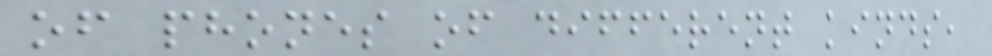of phones of different kinds,
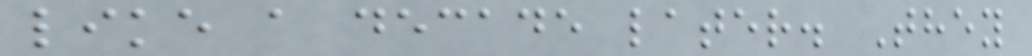like a decade later. They
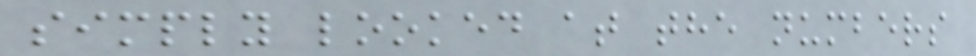simply looked at the numbers
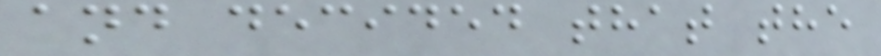and decided that the
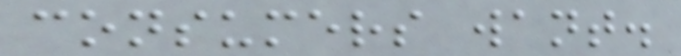consumers want.
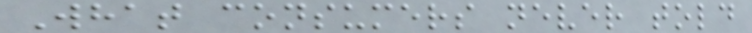What consumers never told
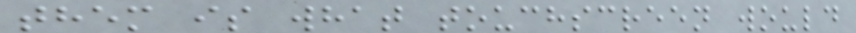them is what touchscreen would
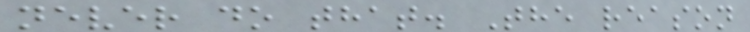never do that. The reason
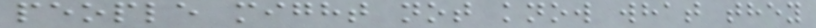people might not know what they
